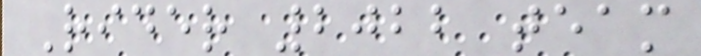Rider 2022 team
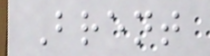Brent
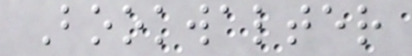Bookwalter
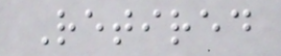Retired
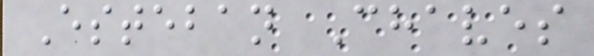Esteban Chaves
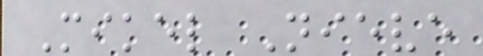Mikel Nieve
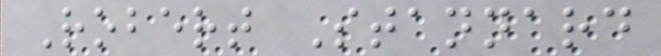Robert Stannard
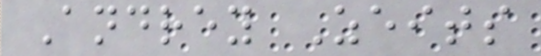Andrey Zeits
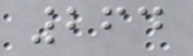264
